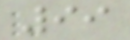99
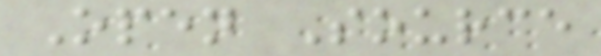Open Source
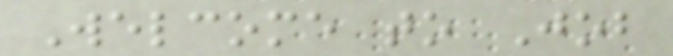Welcome to Job
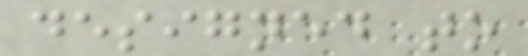designed to
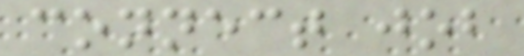connect job
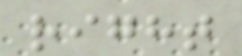right
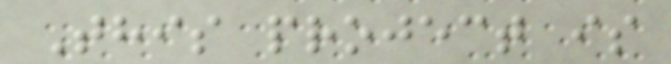This project is
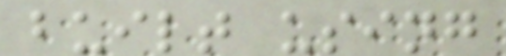built using
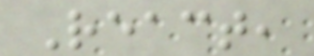React,
